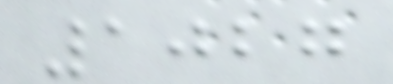1027
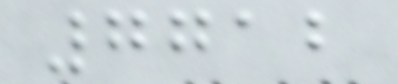7712
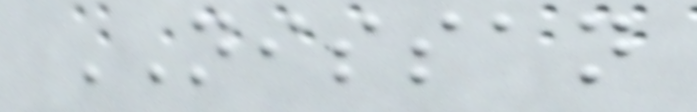NISSAN
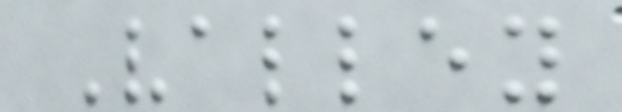Valley
